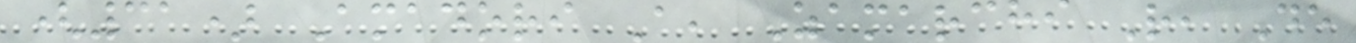(31) Amadori A, Zamarchi R, De
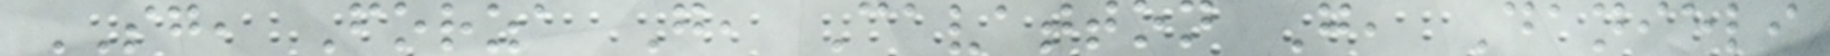SG, Forza G, Cavatton G, Danieli
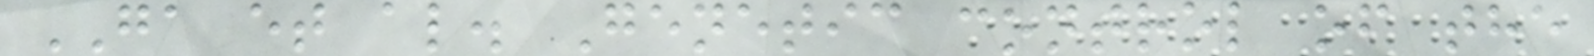GA et al. Genetic control of the
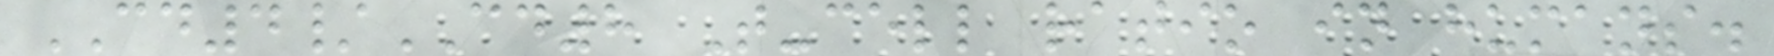CD4/CD8 T-cell ratio in humans.
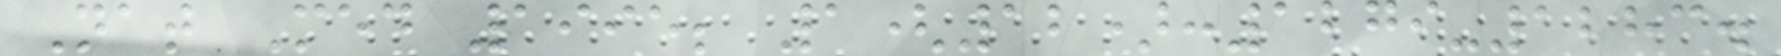Nat Med 1995; 1(12):1279-1283.
